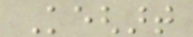Keghart
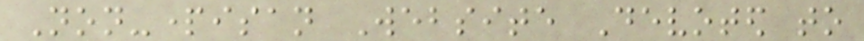Non-partisan Website Devoted to
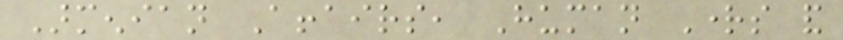Armenian Affairs, Human Rights and
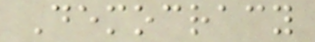Democracy
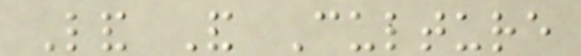Land And Culture
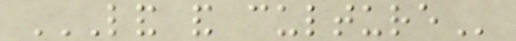LAND AND CULTURE
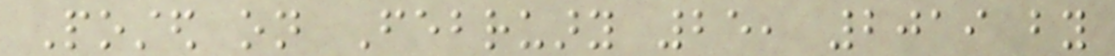Posted on February 25, 2019 by
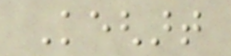Keghart
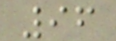96
